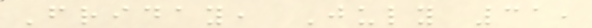Friday, July 31,
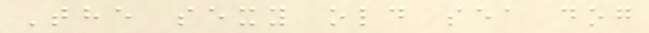The sexy old sea dog
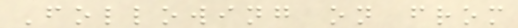Following on from
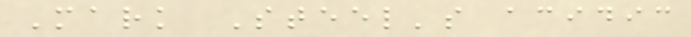Mark Steel's acidic
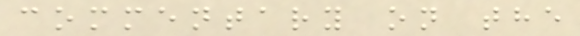commentary on the
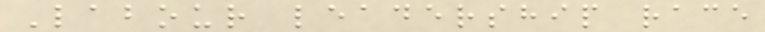Labour leadership race
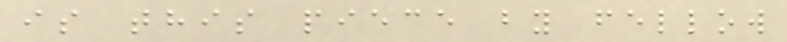is this piece by fellow
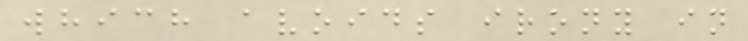which avoids irony in
